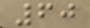60
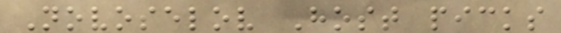Novoselov Host picks
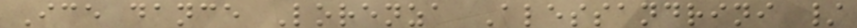Ice dance Lorenza Alessandrini /
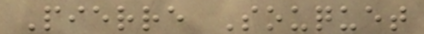Pierre Souquet
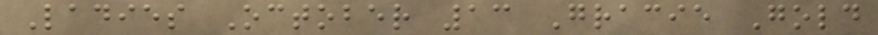Ladies October 13 Gracie Gold
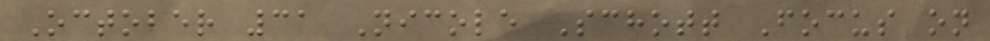October 31 Nicole Schott Focus on
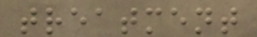treatment
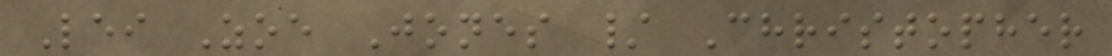Lei Zoe Jones / Christopher
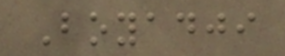Boyadji
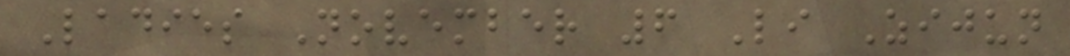Ladies November 6 Li Zijun
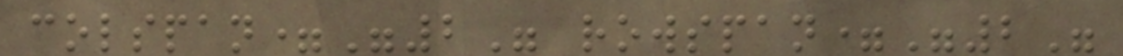colspan="2" rowspan="2"
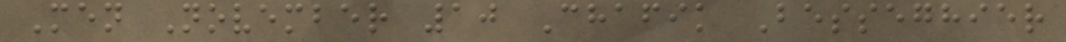Men November 10 Chafik Besseghier
